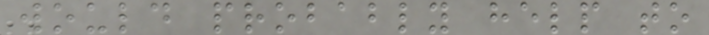would probably help to
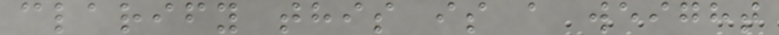clarify this is a weight
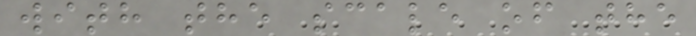with the scale of the
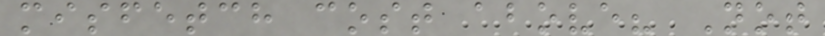misfetch cost above? Not
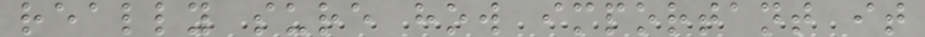really sure how important it
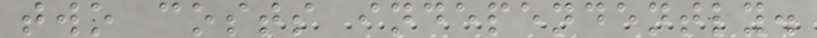two costs independently.
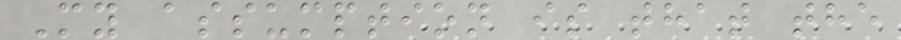My assumption is that the
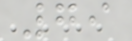79
